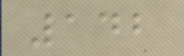142
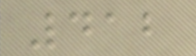412
